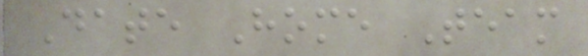Date Home Team
